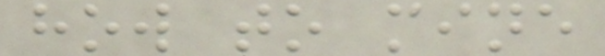how to mine
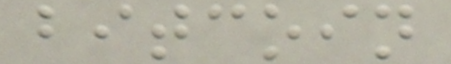bitcoin
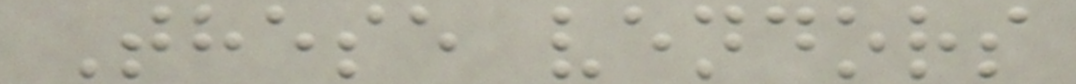These vendors
